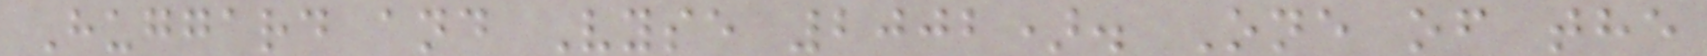Huggard and Vyse 2002). One of the
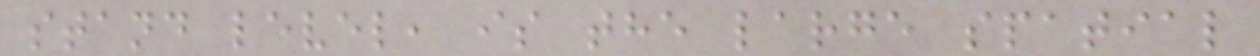stand level, is the large spatial
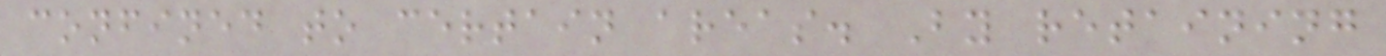confined to certain areas. By retaining
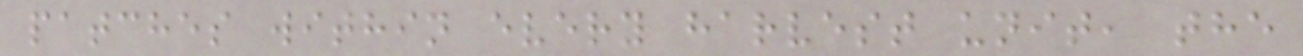patches within every harvest unit, the
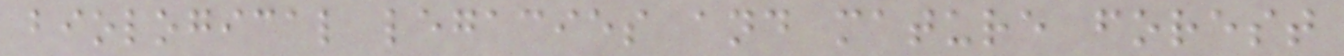biological legacies and mature forest
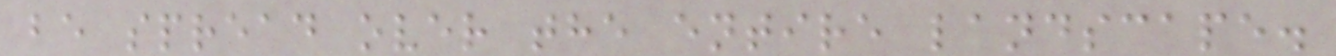be spread over the entire landscape.
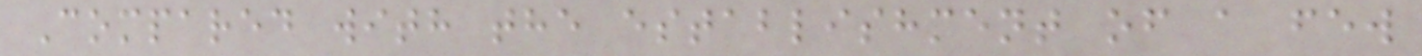Compared with the establishment of a few
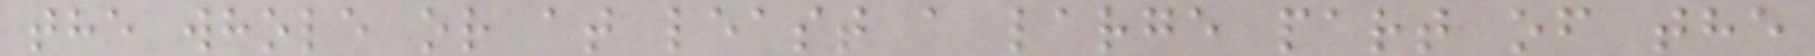the whole or at least a large part of the
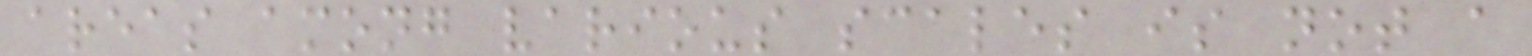areas among various scales is not a
